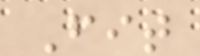Fit
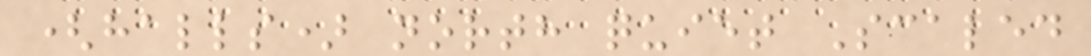(halls) north quiet Scaled
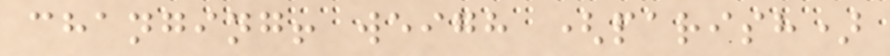changing! weigh (parish)
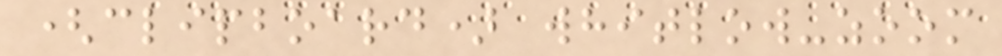(clipboard) whitlow-zoom
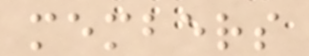members
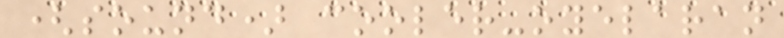(sound) cooler-oyelaran
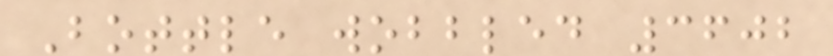Bottle wobbled 3602
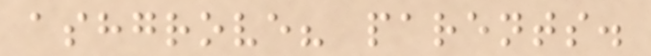ashgrove? parents.
